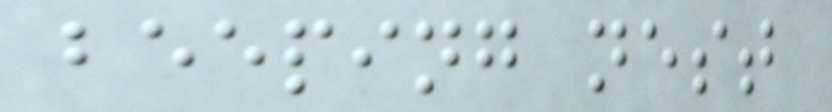beeping nest
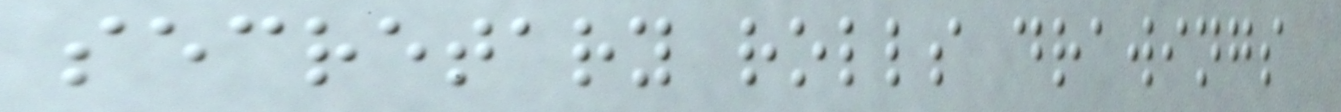secretary rolls drawings
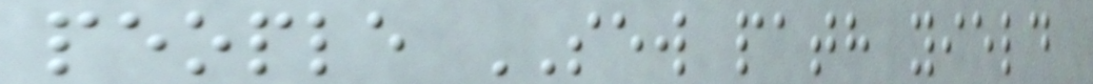people SEW path yield
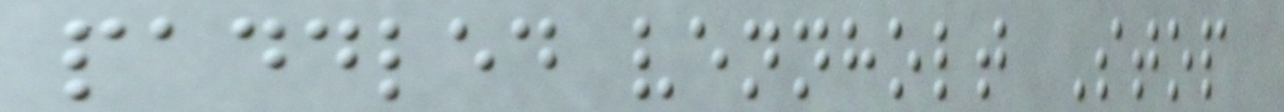paddled vennholt Stop
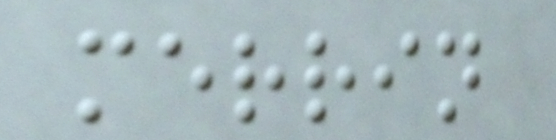merrin
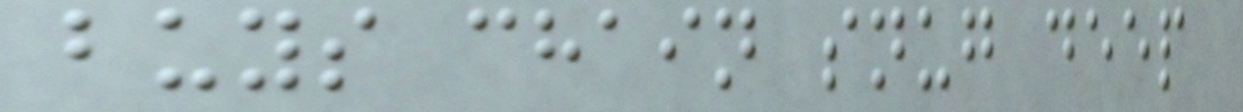buys chain snug deep
